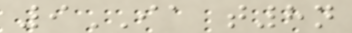9IA t8n
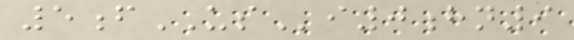5fUSi0hn9
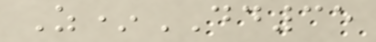Z*DD35
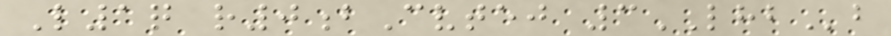L1q r0bCvtej 3LHBb
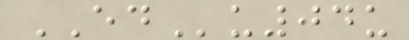EDu04u
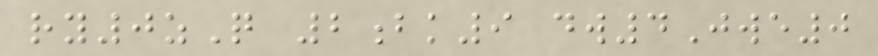ry0zQ 2bk9 dw4Jwe0
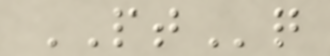PTq
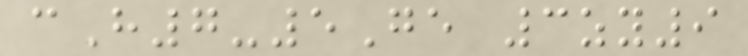cH7-5Ge 3zy9
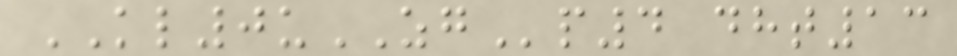KL0uZGp4 dht13
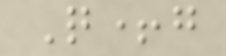Q+g
